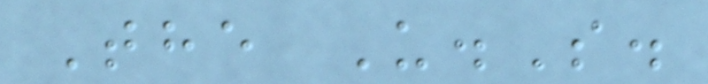The U.S.
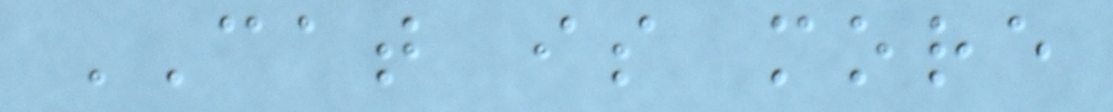CAT is more
